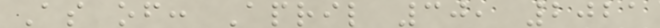As of: April 30, 2021
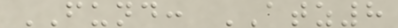FUND: ATZ8
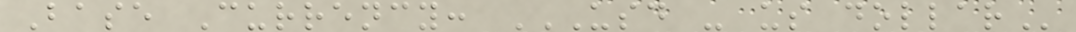Base Currency: USD - US DOLLAR
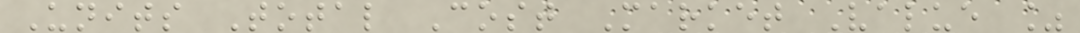Units Total Cost Market Value %
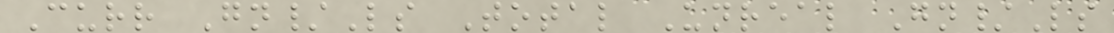Curr Gn/Ls Total Unreal Gn/Ls
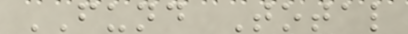FUND Total
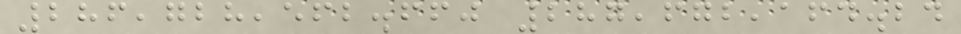286,728,562.660 287,672,164.24
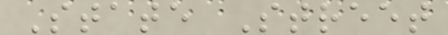State Street
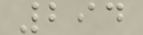294
